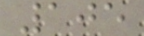105
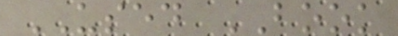USED BOOK
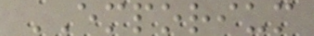EMPORIUM
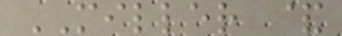MILLER &
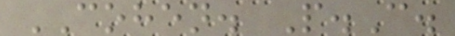COHEN. P.C.
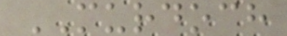MURDOCH
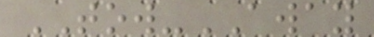TOW-AWAY
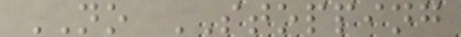NO STOPPING
